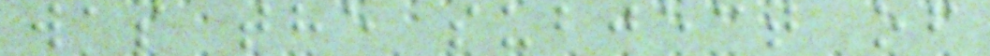was the subject of
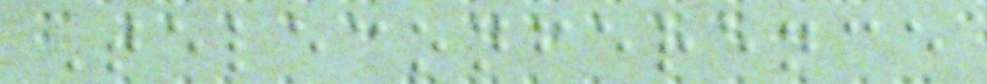Teleconference
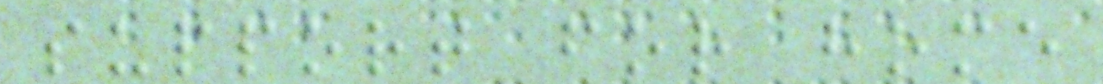support for home
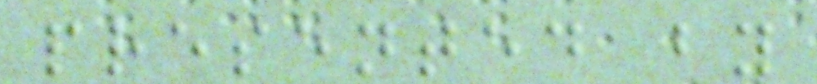presented by
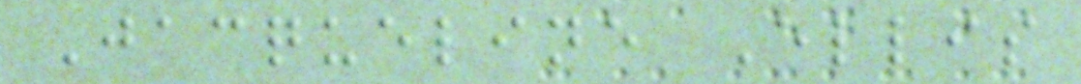Jacqueline Ellis
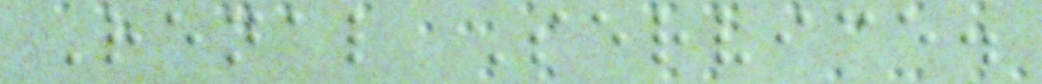Renal Service.
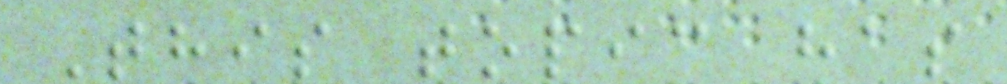This topic has
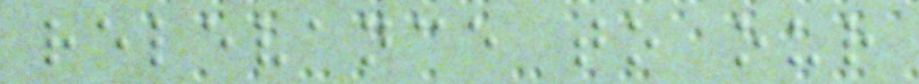relevance to our
